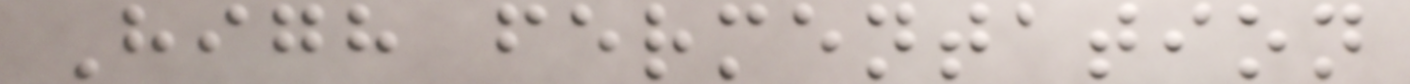High fermentation
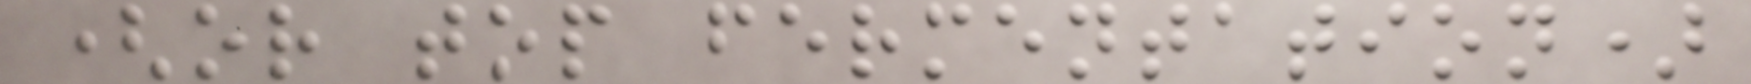(or top fermentation)
